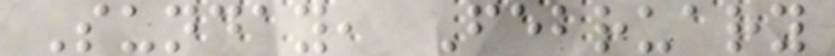Sunday, February
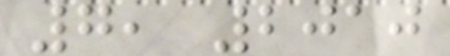7, 2010
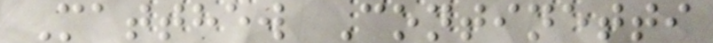Matthew Continetti
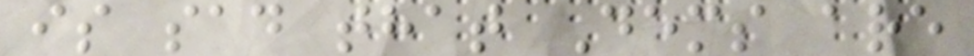is sad that Dems are
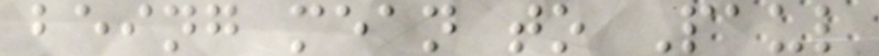being mean to Paul
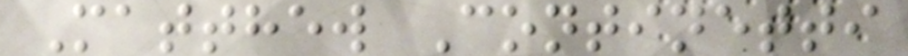Matthew Continetti
